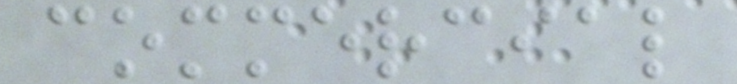commercial
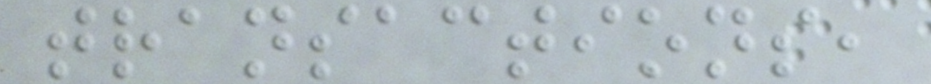transactions,
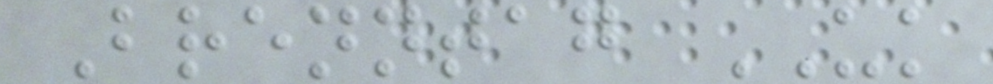Brenntag UK
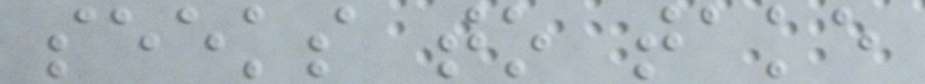seeks to take
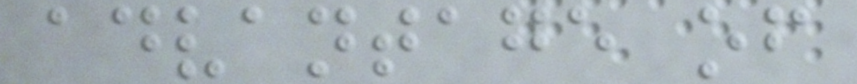advantage of
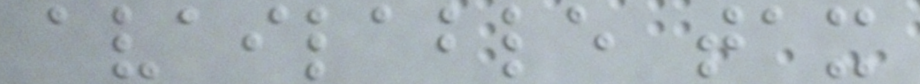available tax
